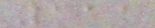111
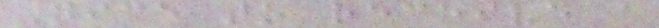Nice to receive a
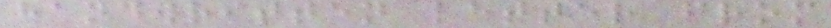handwritten letter from
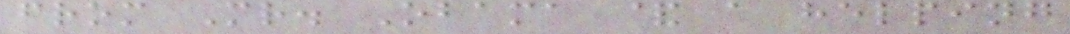from Mr. Obama & a helping
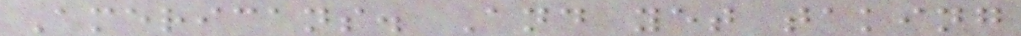Americans. And yet taking
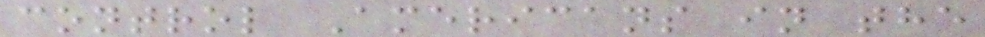control Americans in the
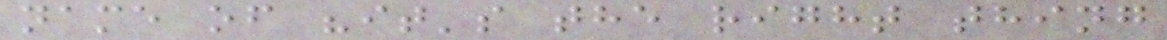name of "it's the right thing
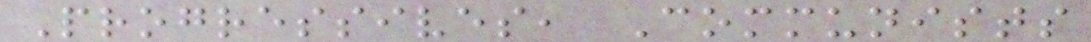Progressives, Communists
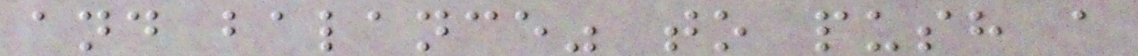and balance" to push a
